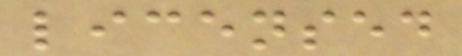licensed
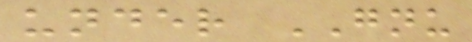under GNU
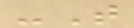-T
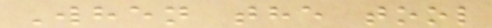When the tool
